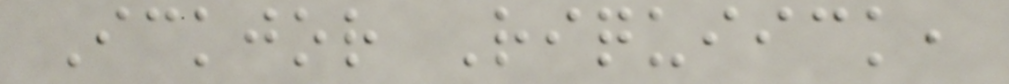Ickjor Riquiick,
